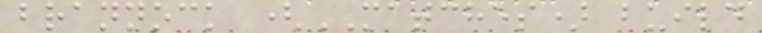brannock (MATCHES) build
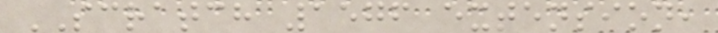SCRATCH 1576 extension,
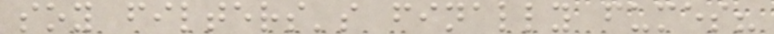soy filters's finally fumes?
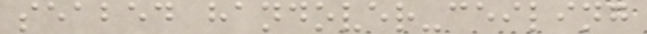seabed handover-ceiling
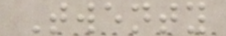Twenty
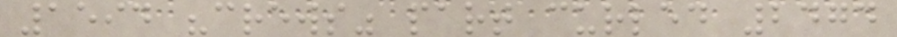1594 "crews" part curled 2474
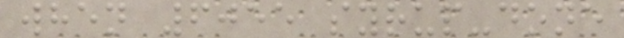when 6055 syrup-done
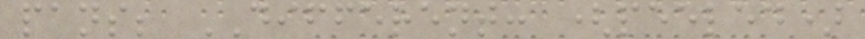pans; DIFFERENT: (peeled)
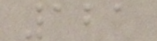121
